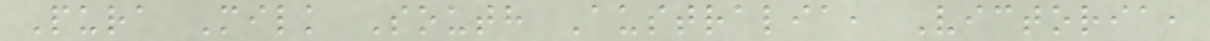Pura Milk South Australia, Victoria,
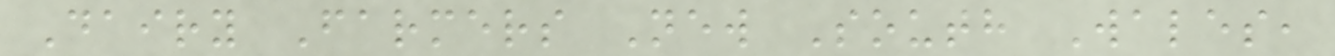Dairy Farmers New South Wales,
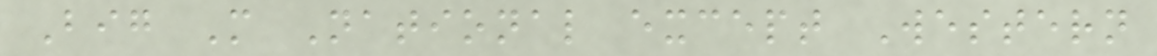Big M National except Western
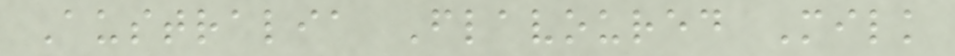Australia Flavoured Milk
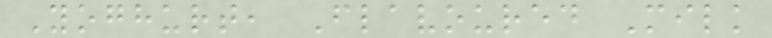Yoghurt, Flavoured Milk
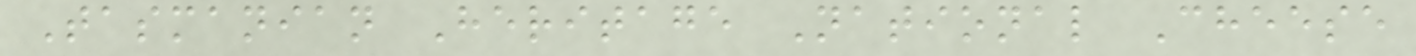Tasmanian Heritage National Cheese
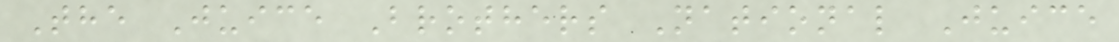The Juice Brothers National Juice
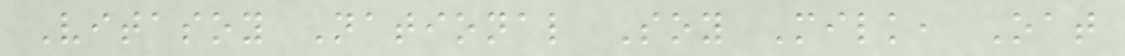Vitasoy National Soy Milk, Oat
